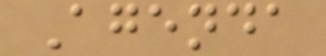Agenda
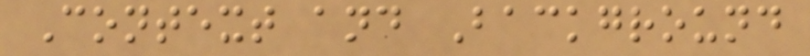Context and Background
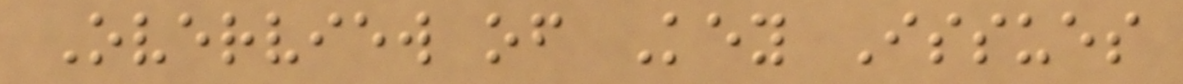Overview of Key Issues
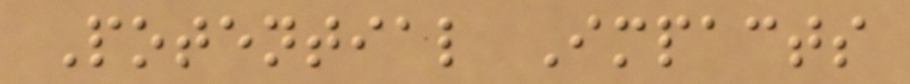Potential Impacts
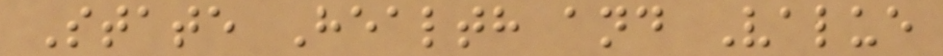State Health and Value
